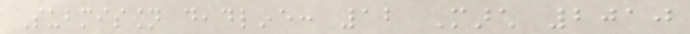Submission deadline: 12 March 2010
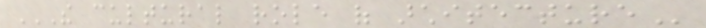THE CULTURAL ROLE OF ARCHITECTURE
